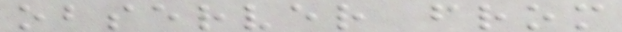observer from
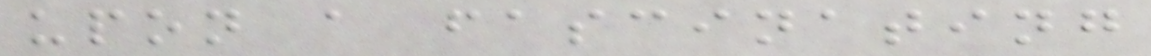upon a fascinating
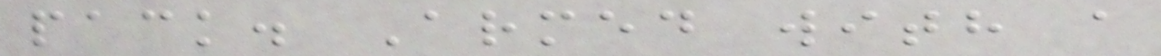pack. Armed with a
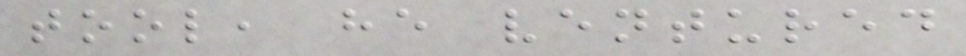tool, he ventured
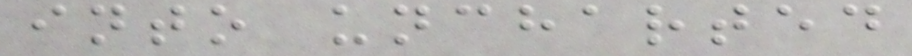into uncharted
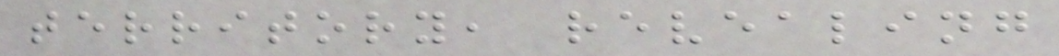territory, revealing
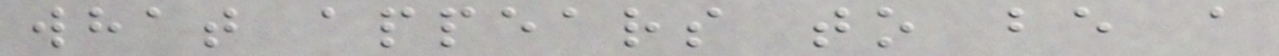what appears to be a
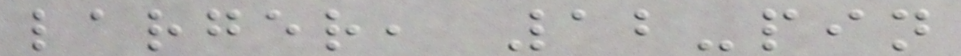larger, 12-pin
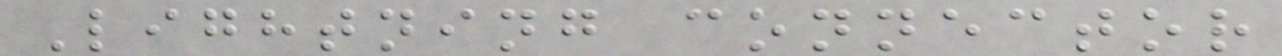Lightning connector
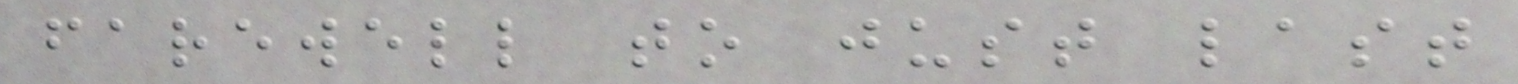farewell to just last
